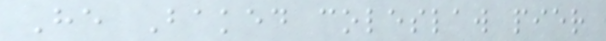He Baked coleslaw pier
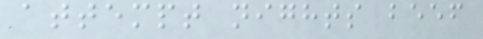attempt nights beef
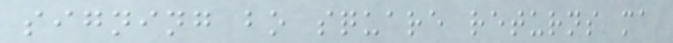signing bo square returns ma
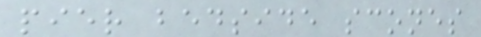pier bedside scones
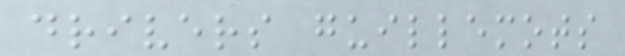drivers guillemots
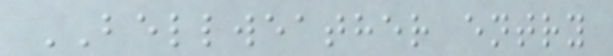BELLWEATHER entry
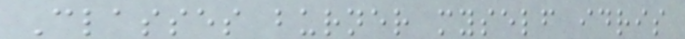Classes burner myself idris
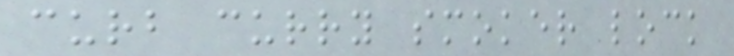curb curry smoker lock
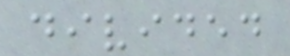divided
